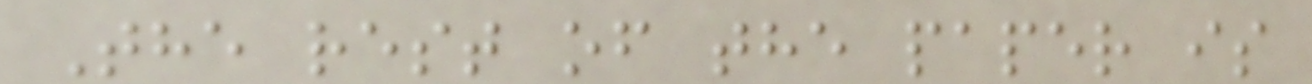The rest of the paper is
